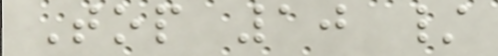Top 10 /
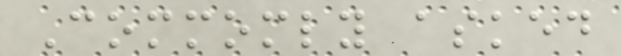Commomly asked
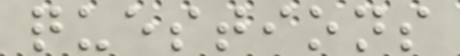questions
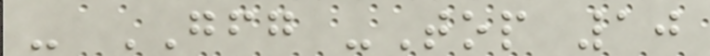- GFG -Top 10
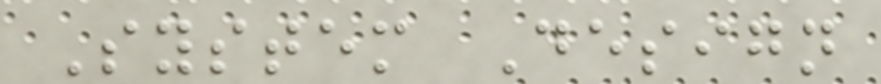System Design
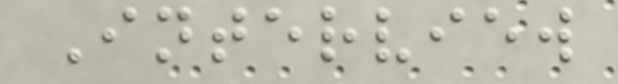Interview
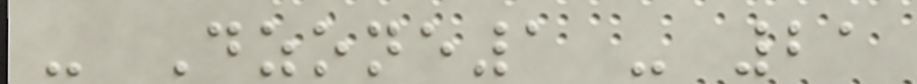- Dzone1 - 21
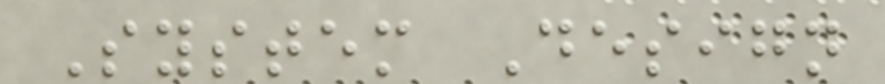System Design
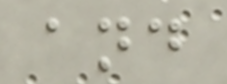and
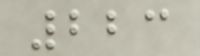223
